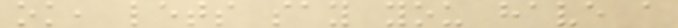ok, lets say you have a
